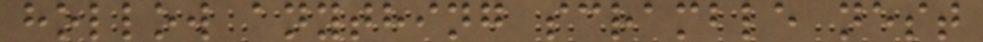hollow anything scramble nest
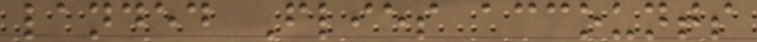landed Flies accounts
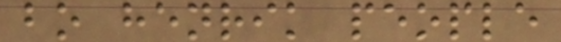bo henrik people
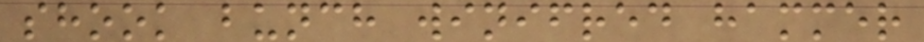shook bunch winifred hammer
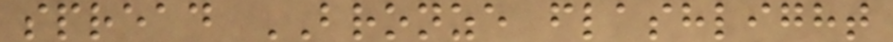spread BRONZE flashlight
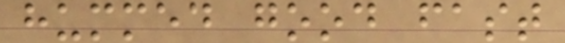hummed good fast
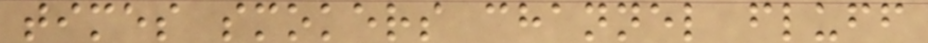times smokers channel fluff
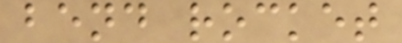bend rocket
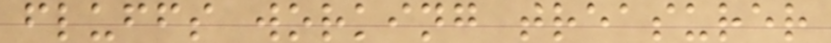fluffs working treasurer
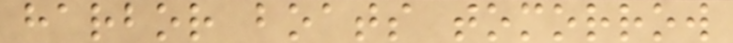harbor boats tomorrow
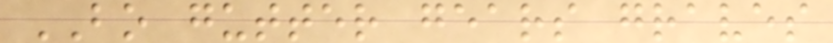BO gutter gears graves
